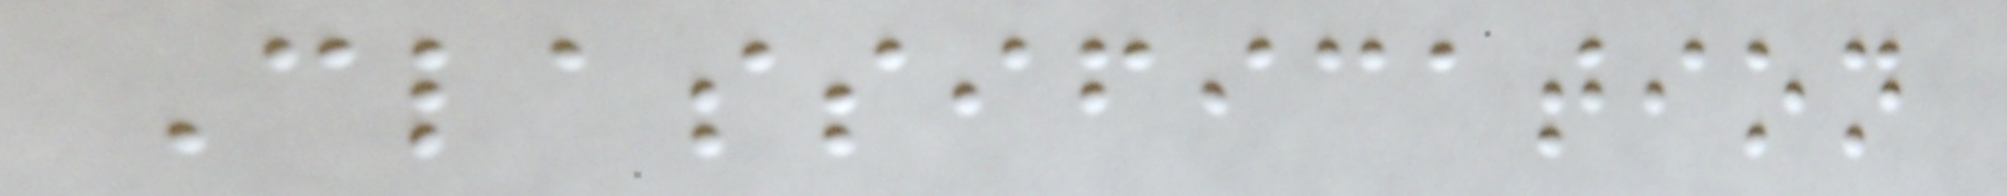Classification
